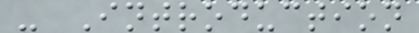- Introduction
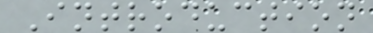Introduction
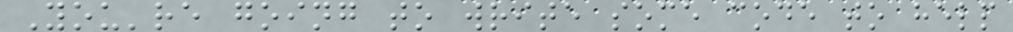You're going to write some code to help
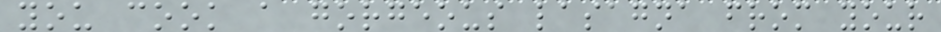you cook a gorgeous lasagna from your
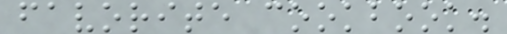favorite cookbook.
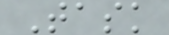Task
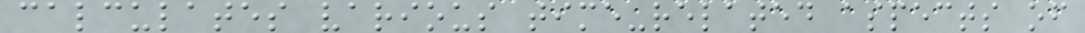calculates various time-related aspects of
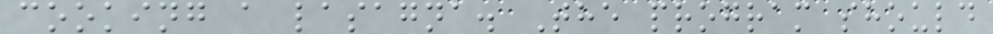cooking a lasagna. The program should
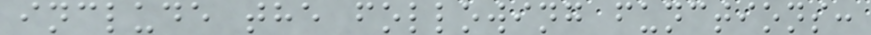include the following functions:
